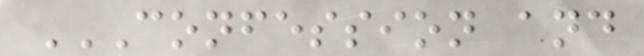CONFESSION AND
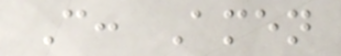C: Amen
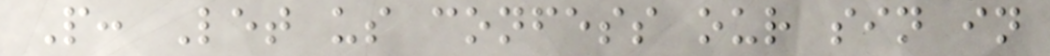P: Let us confess our sin in
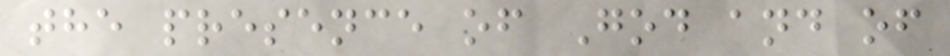the presence of God and of
